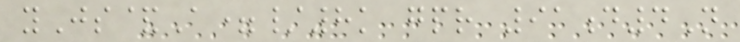yJs&A=/8k gpr 91d4N
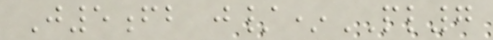J5fb j/*PL7
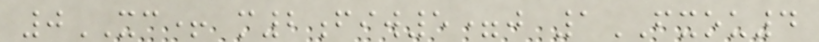0XC+ m2fiw5=j 1FXOU4
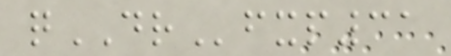qDRfxp31
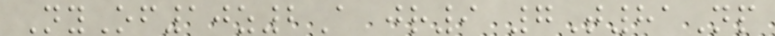NyOf10z2A jr9 7T81Np
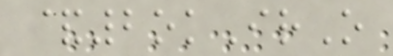&2okIrO
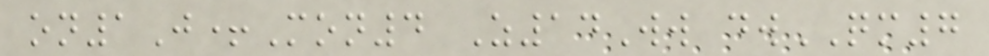on1J+Mon4 Z14Ww dwQM7
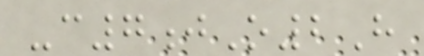-c7jO2H
